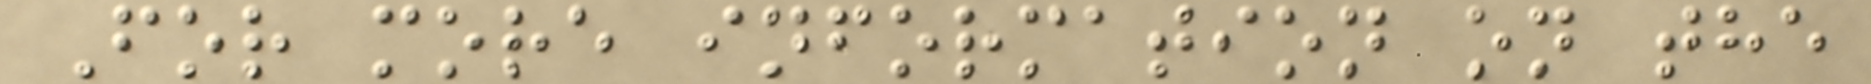For more information on the
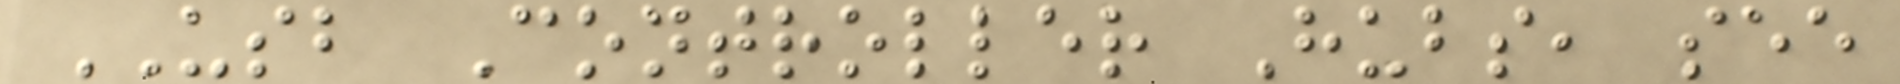USB Controller Hubs, see
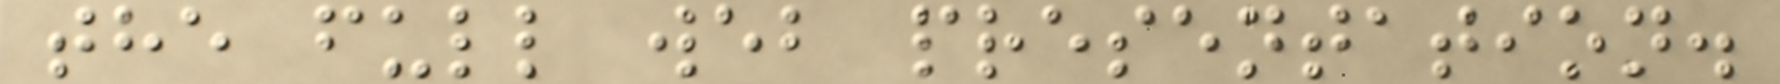the full web presentation.
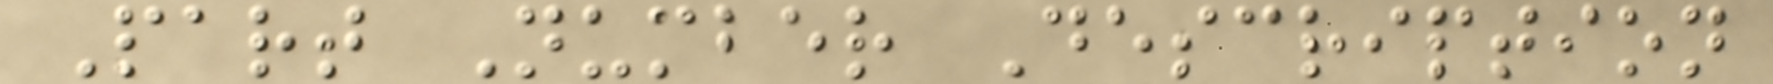Part Number Description
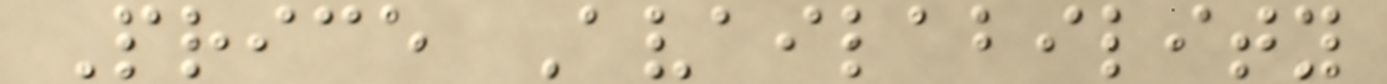Price Availability
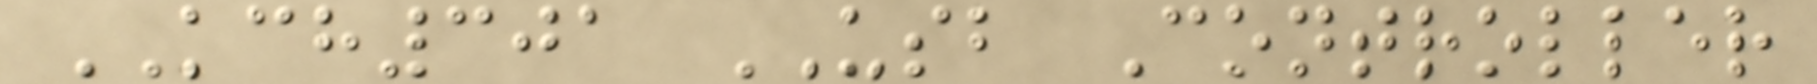KCH301 USB Controller
